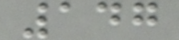147
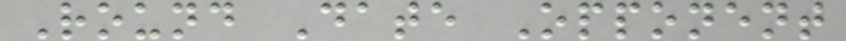Round Date Opponent
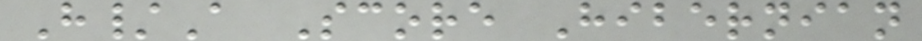H/A Score Hibernian
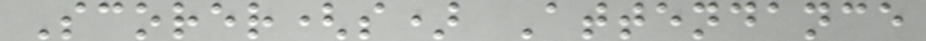Scorer(s) Attendance
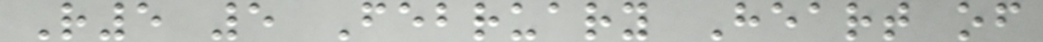R5 5 February Heart of
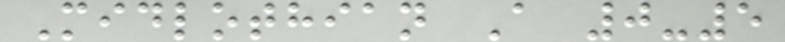Midlothian A 0-5
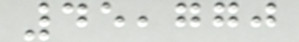45,770
